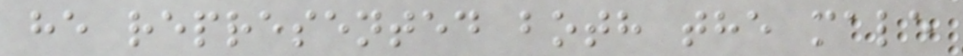he represented both the male
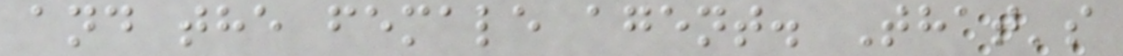and the female agent. That's
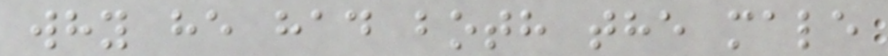why he had both the male
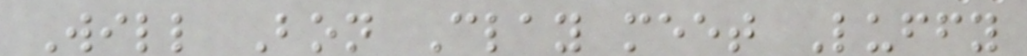Will Bon Clay meet Luffy
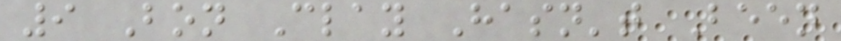9 Bon Clay Hasn't Been
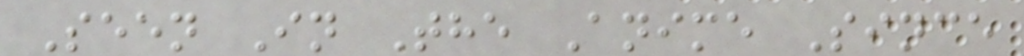Seen In The Anime Since
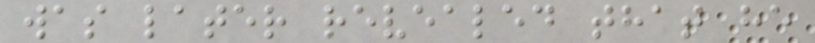was later revealed that he
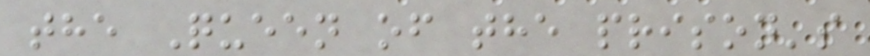the Queen of the prison's
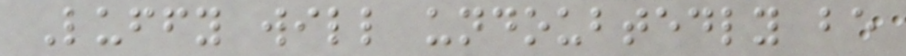Luffy will undoubtedly be
